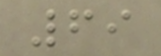69
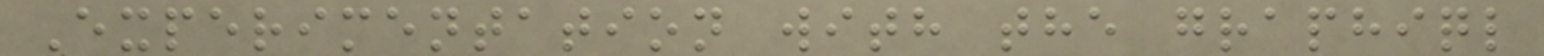Experimentation with the graphiql
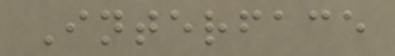Interface
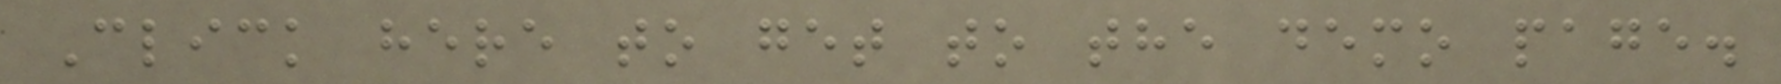Click here to get to the demo page.
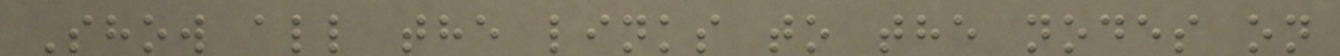Show all the links to the nodes on
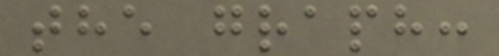the graph:
